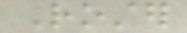Roster
